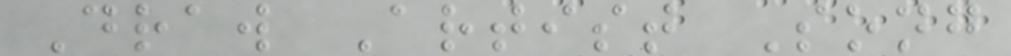Draw Artist Song
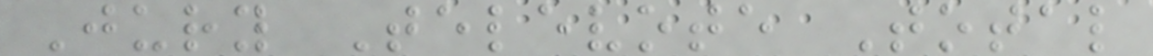Jury Televote Total
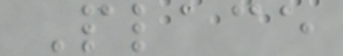Place
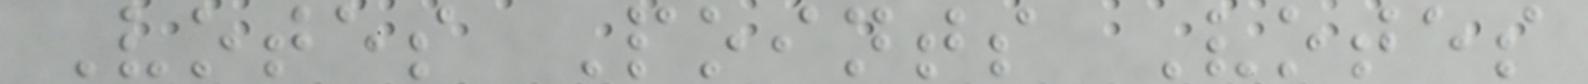Votes Points Votes
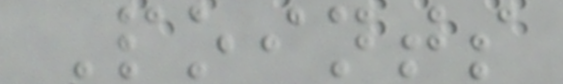Points
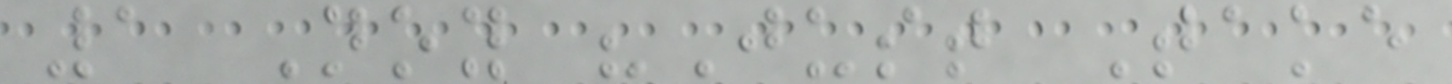1 Noy "Just Take
